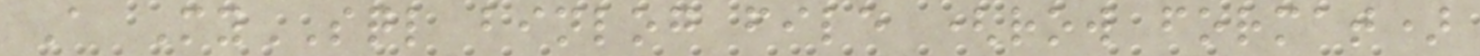A MySQL binlog file (row format)
